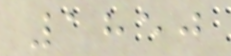1850
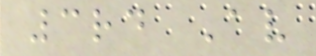3rd Av
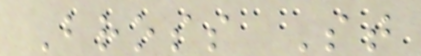Bross St
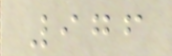976
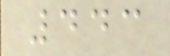443
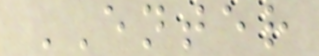ENTER
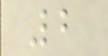2
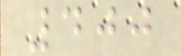400
